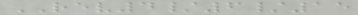REV4/6/15
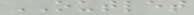OUTLET
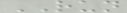RUN
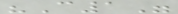"C1"
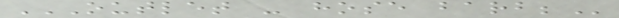OUTLET - HOSE BARB;
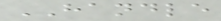HANDLE
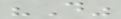"D"
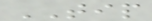TIP
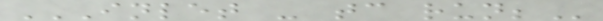INLET - TC RUN;
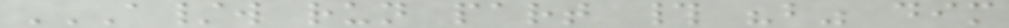A/W RUN PART # "B" DIM
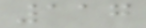117
